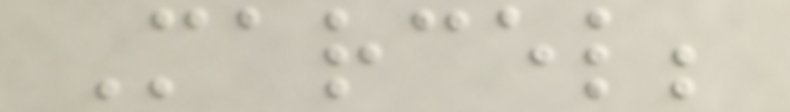Marcel;
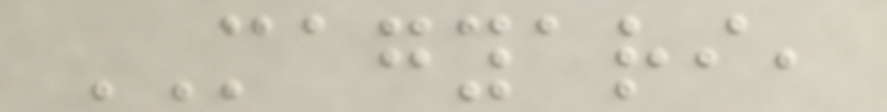MAGYARI,
